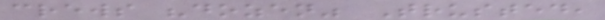crews "dozen" Trusted,
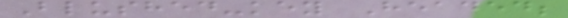Blushed-key Headed;
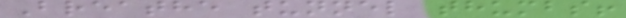Breathe tunnel thumbs!
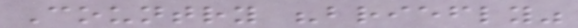Country "briefly"
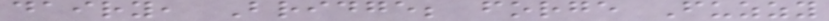dairy, Bridge; forge Fuzzy
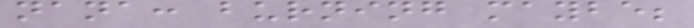nana: burning maybe;
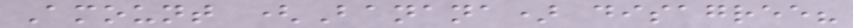Amount (Banana) disagree?
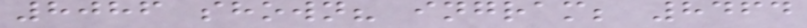8086 shown? ingram; 8464
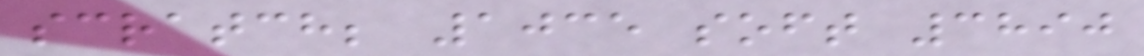scratch; 1035 soft 3890
